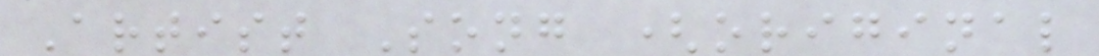Artist Song (original
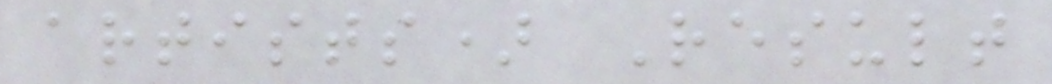artists) Result
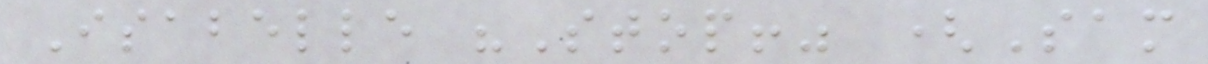Isabelle "Stop!" (Sam
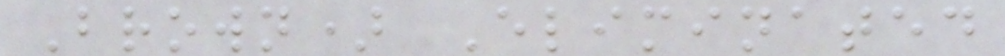Brown) Eliminated
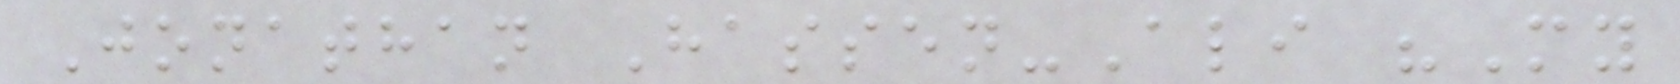Jonathan Hassen-Ali "My
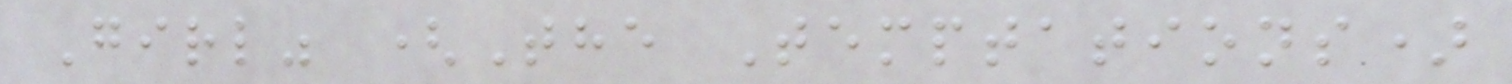Girl" (The Temptations)
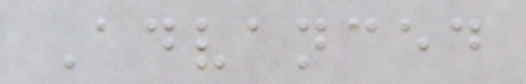Advanced
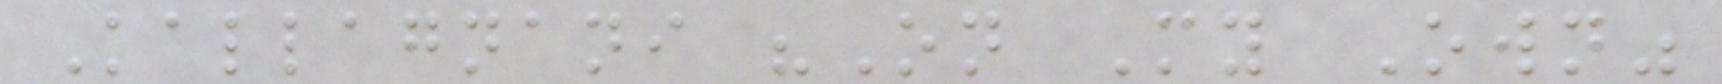Kallagnani "On My Own"
